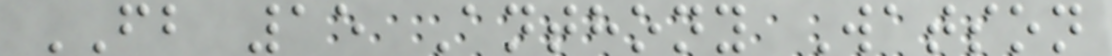FB 15 Anthony Watson
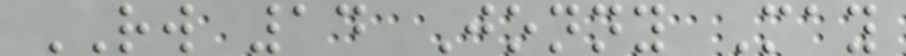RW 14 Jonny May
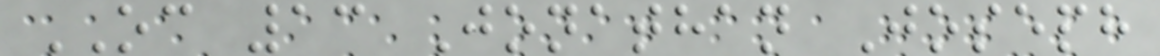OC 13 Jonathan Joseph
